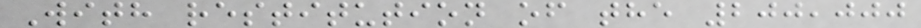With restitution of the 200,000
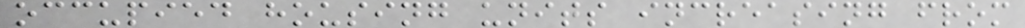occupied housing units increasing from
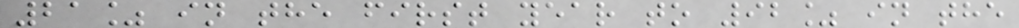21% in the first year to 92% in the
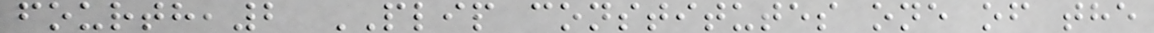fourth,2 PLIP constitutes one of the
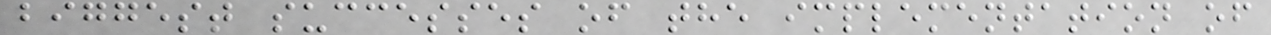biggest successes of the implementation of
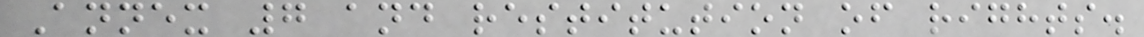Annex 7 and restitution of rights.
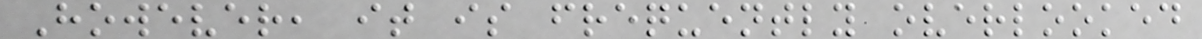However, it is frequently overlooked
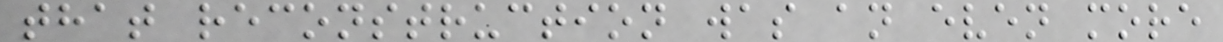that reconstruction was an even more
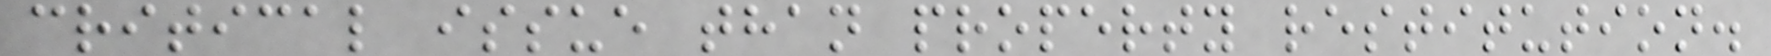critical issue than property restitution.
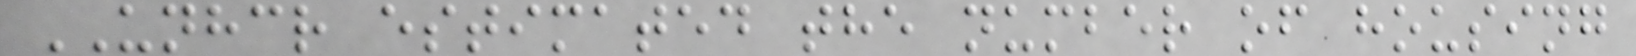UNHCR estimated the number of housing
